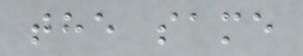the same
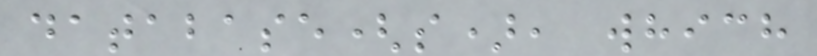database(s), which
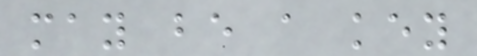may be a key
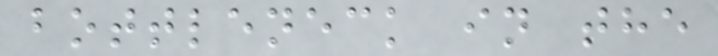bottleneck in the
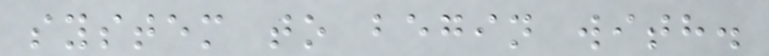system to begin with.
